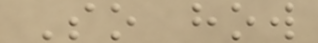So how
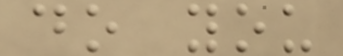do you
